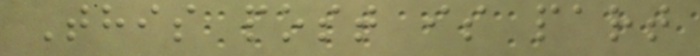This post is part
